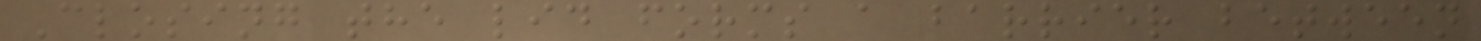Closing the lid forms a barrier between
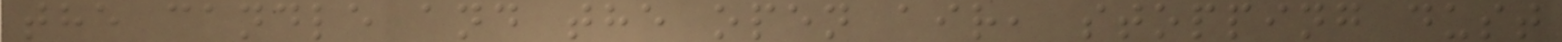the candle and the open air, stopping dust
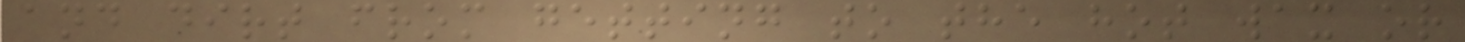and dirt from getting to the hot wax or
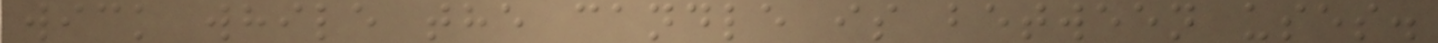wick while the candle is between uses.
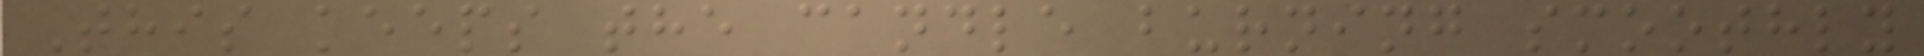This keeps the candle burning smoothly
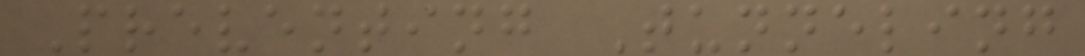Preventing Tunneling
